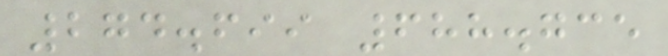274.699 688.735
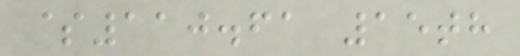$110.61 15th
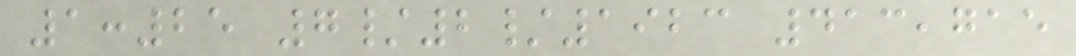1:25 7/2/1923 413,715
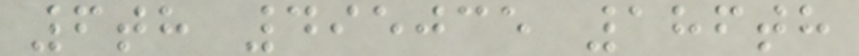6th 495035 186th
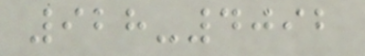928-4092
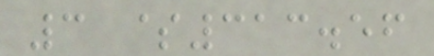3 $313.56
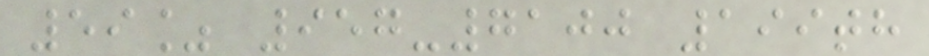59% 957-7100 199th
